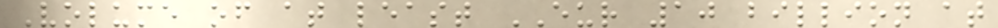Volume of at least EUR 10 billion at
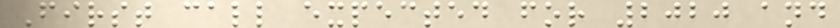First call expected for 2020 and
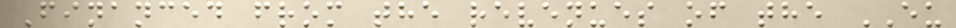Financed from the revenues of the EU
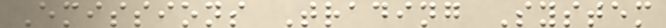Emissions Trading System
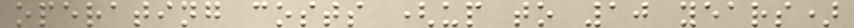operating costs (up to 10 years)
